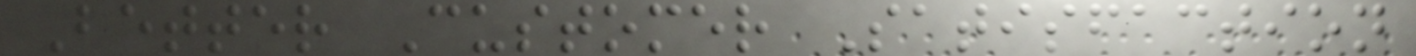Better Customer Satisfaction
